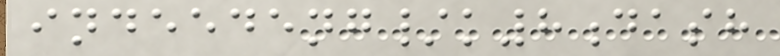indeedeng/k8dash
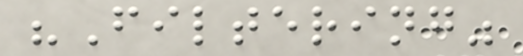"Filtering"
